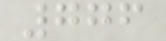776
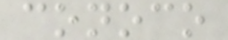conoco
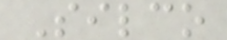Silco
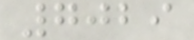7029
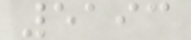5193
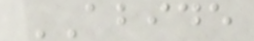ABIDE
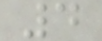4
